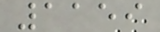1159
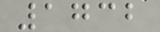1732
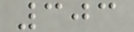303
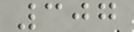307
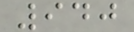940
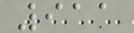911
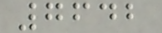7642
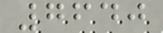7640
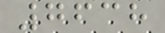7638
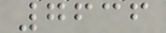7636
